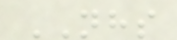NHS
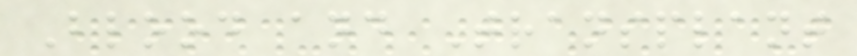Blood and Transplant
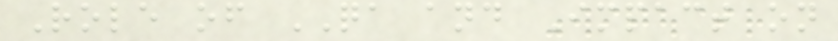Role of QA and Impact on
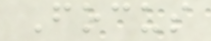Focus
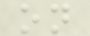on
